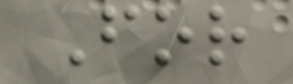For
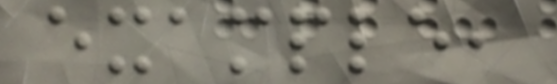example,
